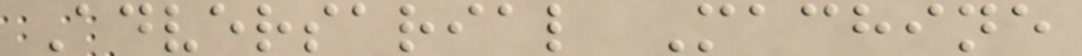Adversarial Machine
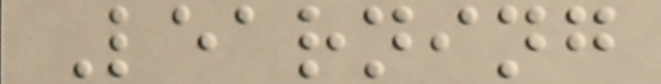Learning
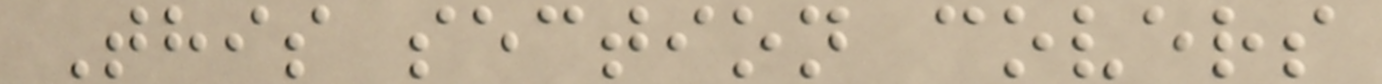This section covers
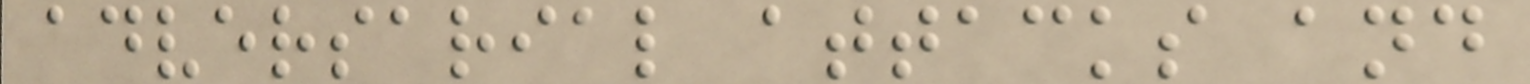adversarial attacks and
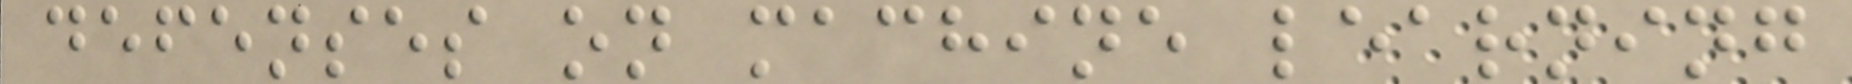defenses on machine learning
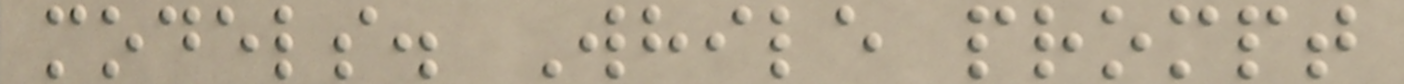models. While prompt
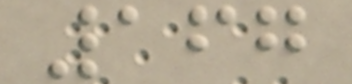167
